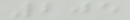205
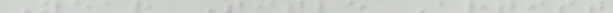Year Title Artist
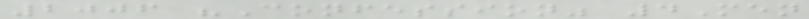2006 "Confession" 4Men
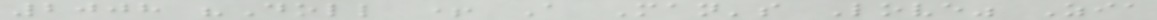2008 "Doll + A Man's Love" Zia
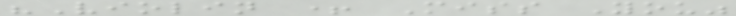"Violin + Miss You"
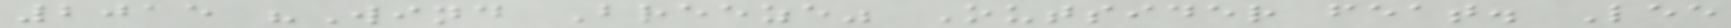2015 "Wind Breeze" Outsider feat. Lee
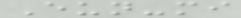Eun-mi
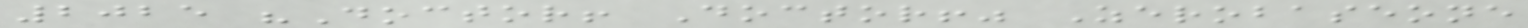2025 "Doctor! Doctor!" Zerobaseone
